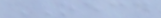OECD
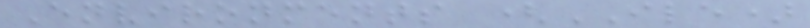Environments (ILE)
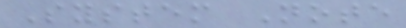System Note
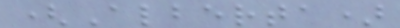(Alberta)
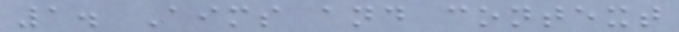1. Aims and context
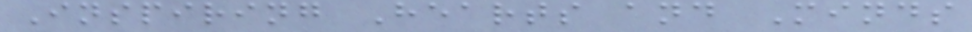Inspiring Hearts and Minds
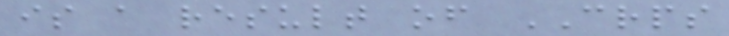is a result of CRPS
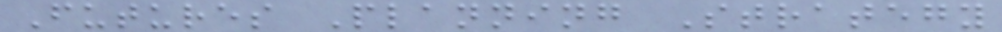Futures Planning Strategy
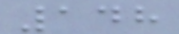148
